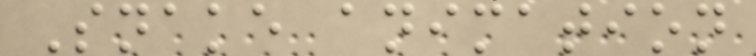Snake animation
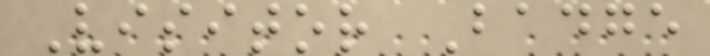Visitor Badge
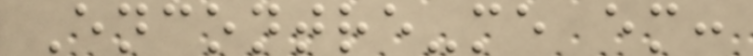Encontre-me em:
